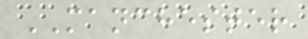MANCHESTER
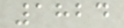1824
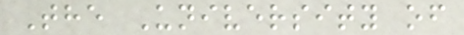The University of
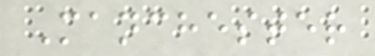Manchester
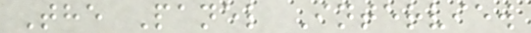The Panel Interview
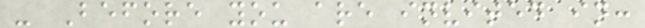- Before you are invited in:
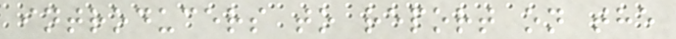introducers to report on the
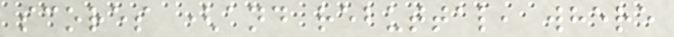scores (and rebuttal, where
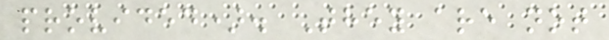provided). They are not
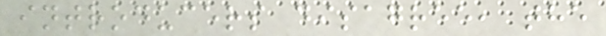introducers disagree, the
